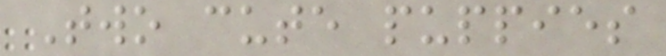Two cute puppies
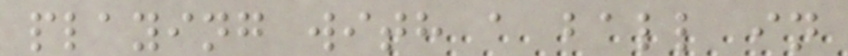playing with a ball in
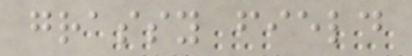grassy field
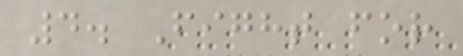4. Fight for
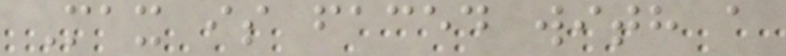Max is faced with a
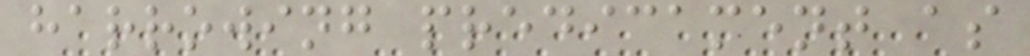harrowing predicament as
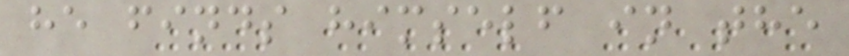he finds himself in the
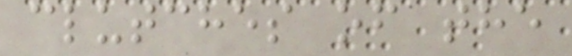clutches of the
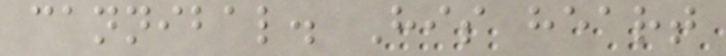cannibal. His heart
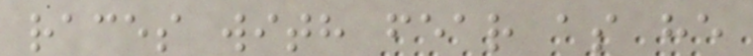races with fear as he
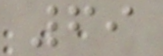69
